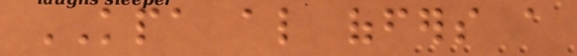KPA also offers a
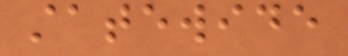statewide
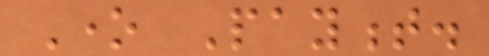One Payment.
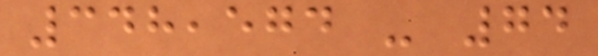348,574 - 74
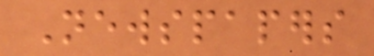Newspapers
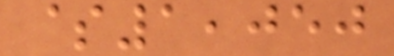$1,050
